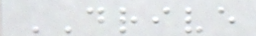DRIVE
